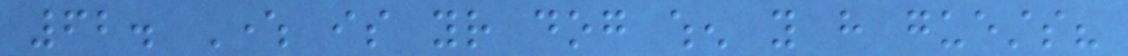62. Where is your dog when you have guests?
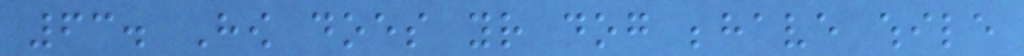63. How does your dog behave while
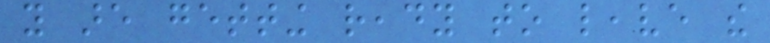you are getting ready to leave the
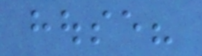house?
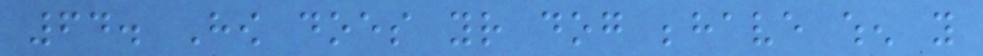64. How does your dog behave when you
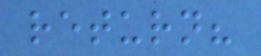return?
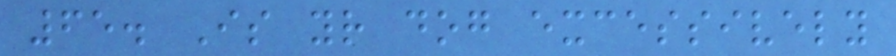65. Is your dog excessively
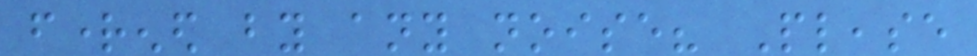frightened by any noise? Please
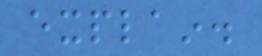explain.
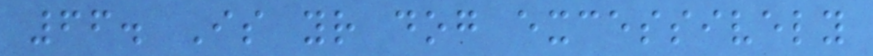66. Is your dog excessively
